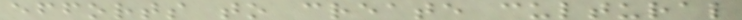efforts to create cultural
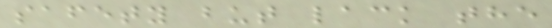safety but lack the
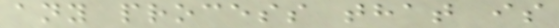any process that is
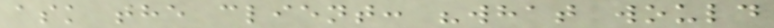ask the client: "what would
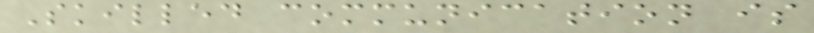Skilled communication is
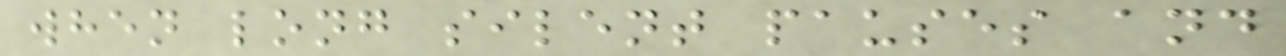when long silent pauses and
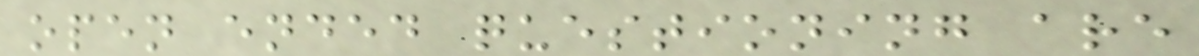open ended questioning are
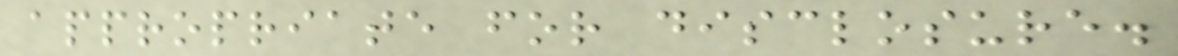appropriate for disclosure.
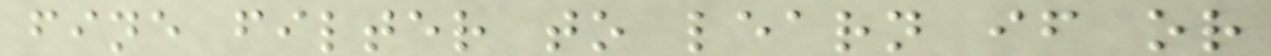fine filter to learn if or
